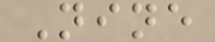Nine
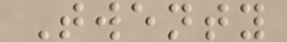Twenty
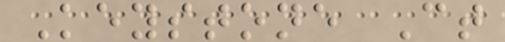Keystone Ct
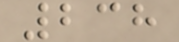238
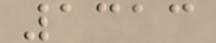1313
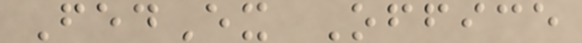FedEx Office
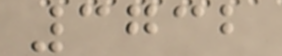3732
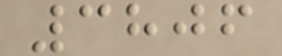3806
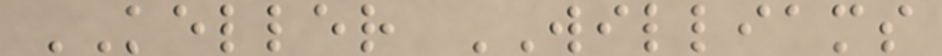KELLER WILLIAMS
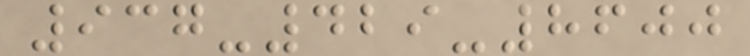937-429-8600
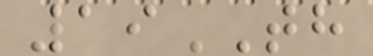19TH
